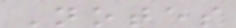Notes
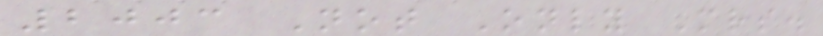2003 Not Only Mrs.
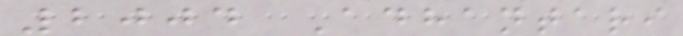2004 Adhantari
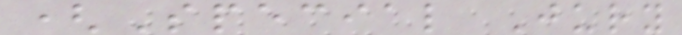(Special Jury
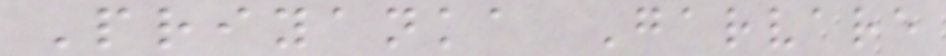Priyanka Garvare
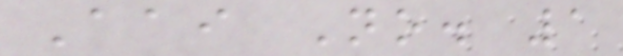Aai No. 1
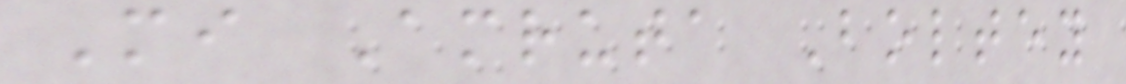Mi Amruta Boltey
